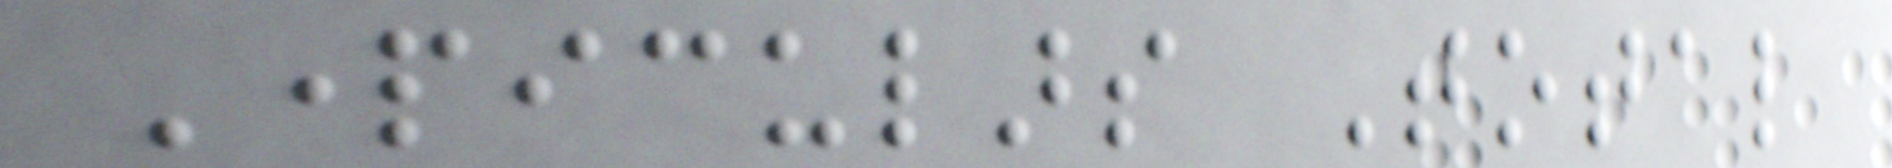Particulars Total
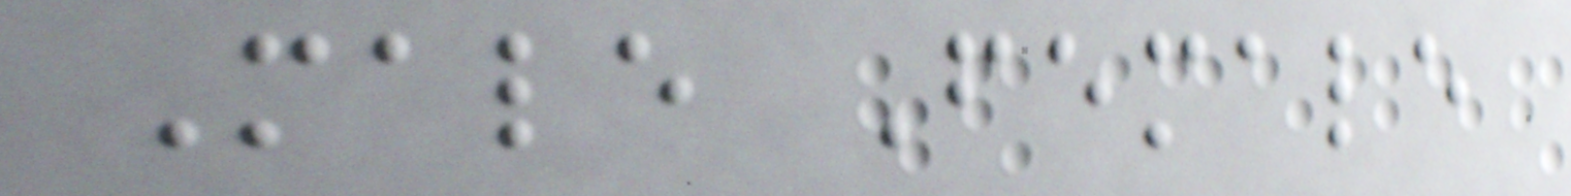Male Female
